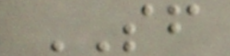SF
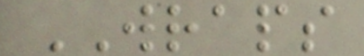WRAPS
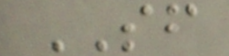SF
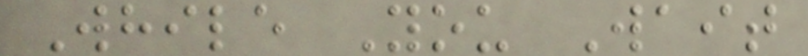While You Wait
